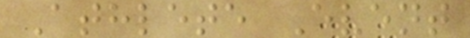Athlete Event
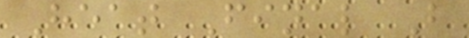Heat Final B
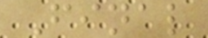Final
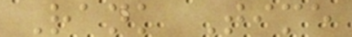Rank Time
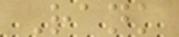Rank
